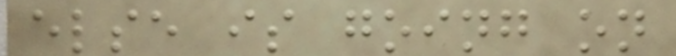else is going on
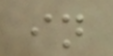in
